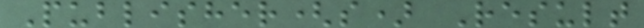Publisher(s) Result
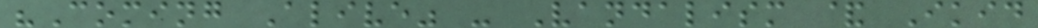"Coming Alive" - Vandalism & Ikid
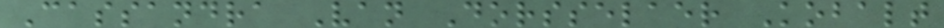Cassandra Van Dorsselaer Kobalt
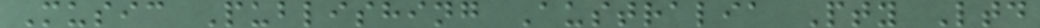Music Publishing Australia Pty Ltd
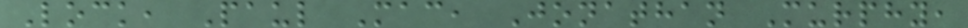Lock, Paul Mac, Jonathan Murphy,
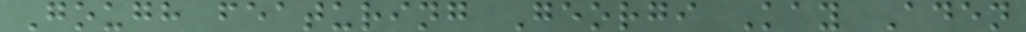Gough featuring Georgi Kay Aden
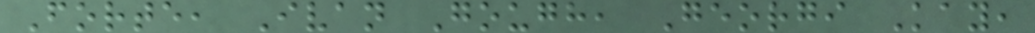Forte, Ivan Gough, Georgi Kay,
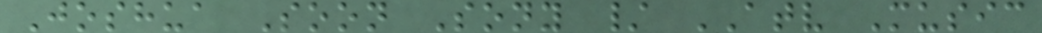Joshua Soon Sony / ATV Music
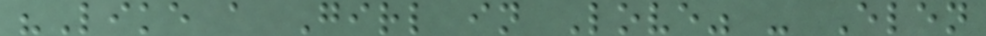"Like a Girl in Love" - Elen
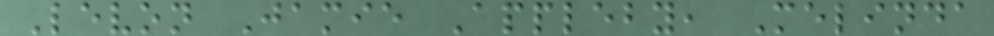Levon Jamie Appleby, Melinda
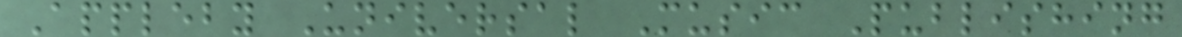Appleby Universal Music Publishing
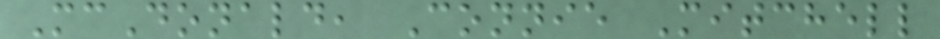McDonald, Connie Mitchell
